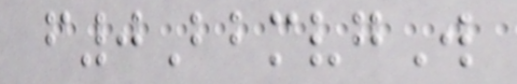f0BbmvgW
